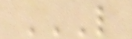L
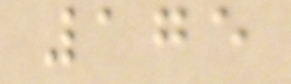175
